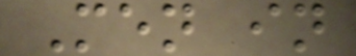Men in
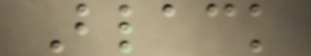Black
